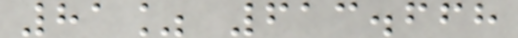81% 613.668
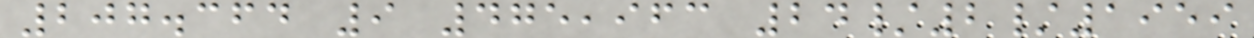207.364 9 475,963 24/2/1959
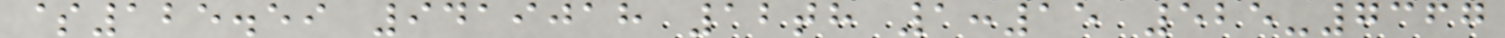$125.59 9419018 12th 1:15 525-7367
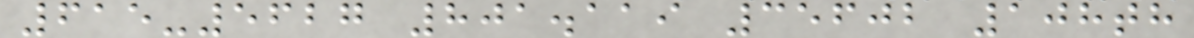615-5627 801.119 35602 108th
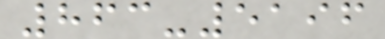863-5196
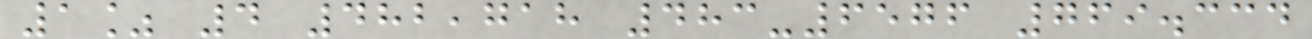1% 4 482,718 483-6576 769.334
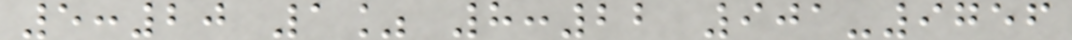5:20 1% 8:22 901-9756
